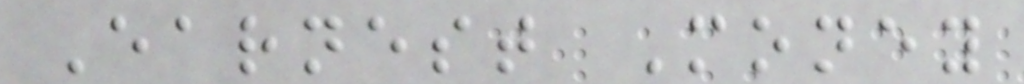Earnest Money
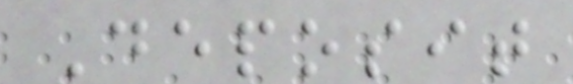Deposit
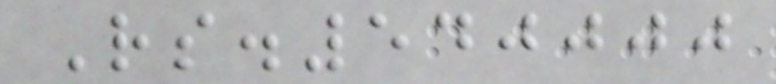Rs.540000
